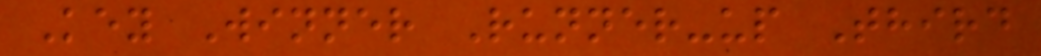Key Winner Runner-up Third
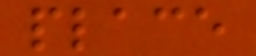place
